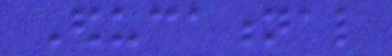Educational
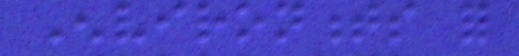Environments for
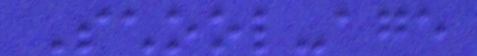School-age
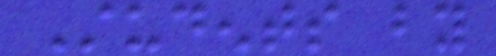Students by
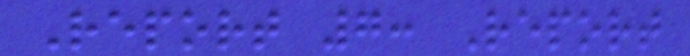Report 7: Report
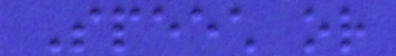Speech or
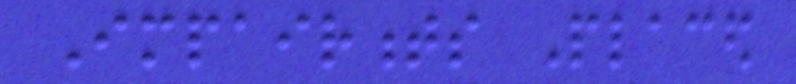Impairments Placed
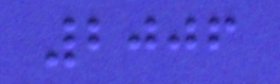2006
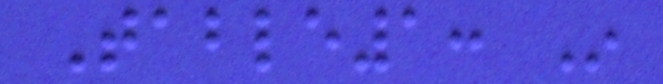Table1: In
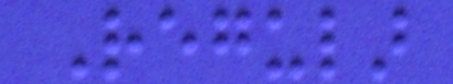Regular
